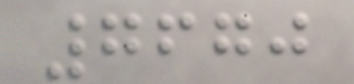7670
